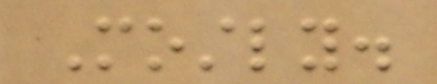Mostly.
